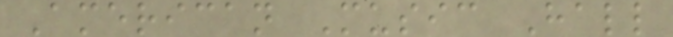American Music Hall
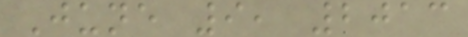June 9, 2013
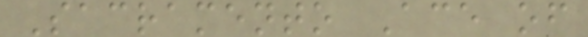Sacramento Ace of
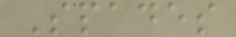Spades
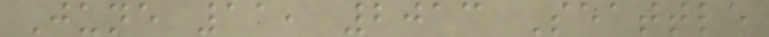June 11, 2013 Seattle
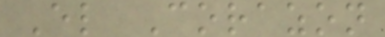El Corazon
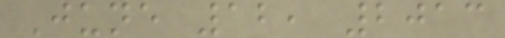June 12, 2013
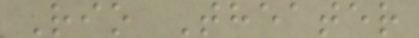Rio Theater
